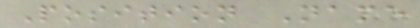Position Name
